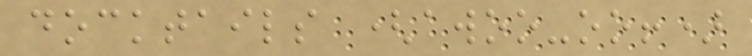docktails (awoo-oo!)
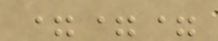===
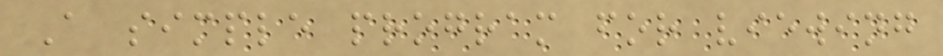A simple program for viewing
